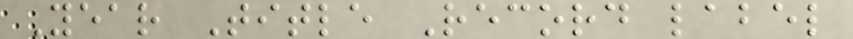Year Title Record label
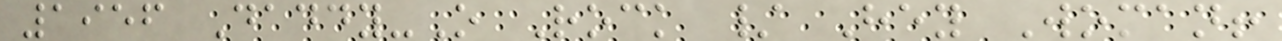1956 Daddy-O Rock / Hey Woman!
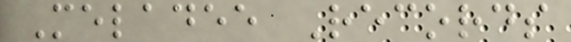Meladee Records
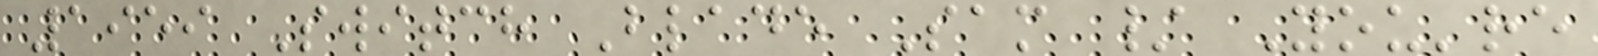1959 Switch Blade Sam / You're
